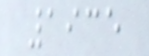1935
